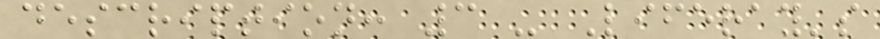description: 3 - Liferay's
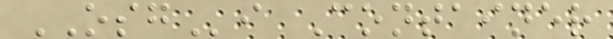OSGi Container
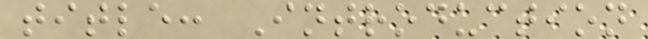title: Introduction
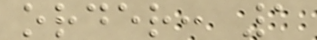order: 1
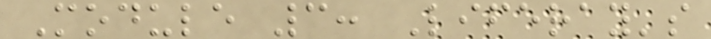Module 3: Liferay's
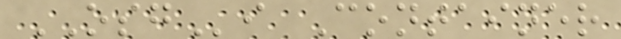OSGi Container
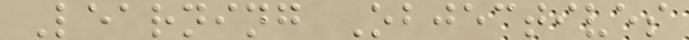Learning Objectives
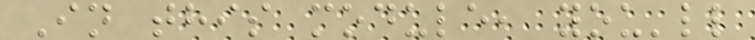In this module, you'll
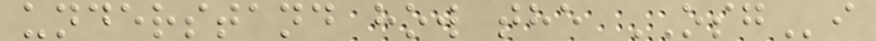understand how the OSGi
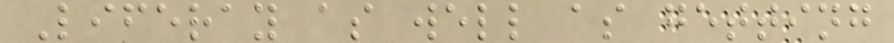Liferay as well as getting
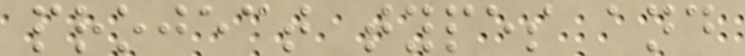project types and
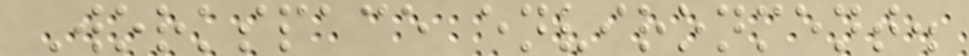Workspace environment.
